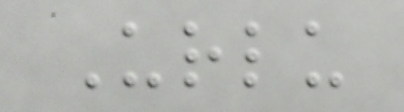Urlu
